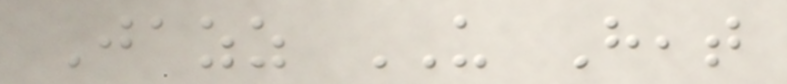Jazz US Heat
